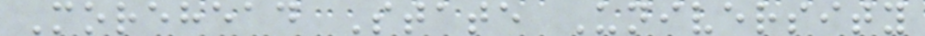Morehead State University
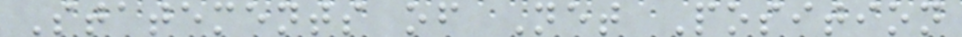Statements of Net Position
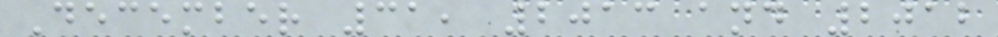December 31, 2013 and 2012
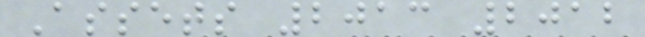Assets 2013 2012
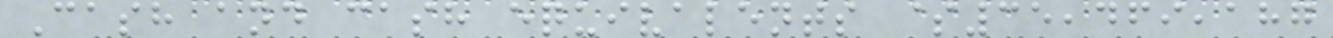Cash and cash equivalents $35,469,187
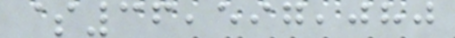$36,597,080
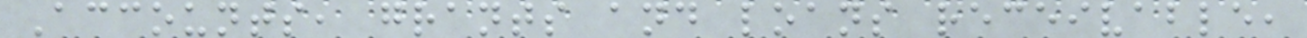Accounts, grants and loans receivable,
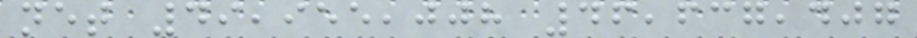net 49,955,008 46,637,407
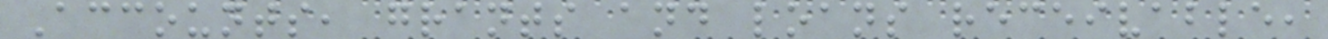Accounts, grants and loans receivable,
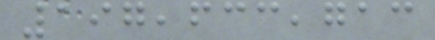197,633,713
